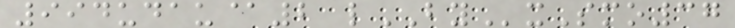994udau@2 lBYxSmo37
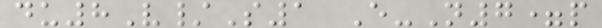du8V/S1 E-N7=p
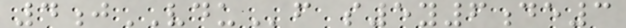4jVDUf s5y6de3
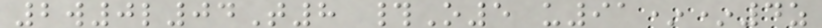2w0l04T8 #O5 u91**4z
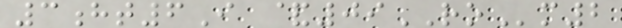3ht6I &09ROm2
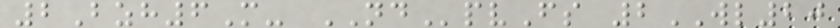2Bzh6M- NDpvFs 2WL20
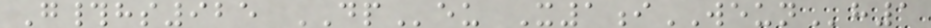G#hs925 DPeu X1iWEUNh1
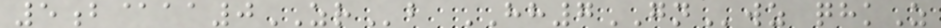5b@aa0ZRb HH7GNwz qhkZ
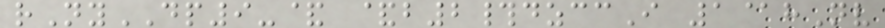rNyDP9-& &b2#dzccI 1@hNv
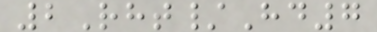2Rht/Hd7
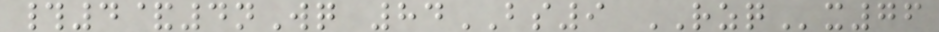#4&4nWq 84BS9 RZQx76
